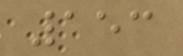153
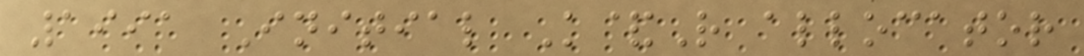1991 Initial K&R allocator
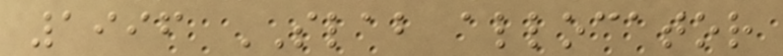1996 SLAB allocator
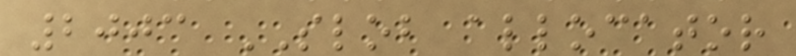2003 SLOB allocator
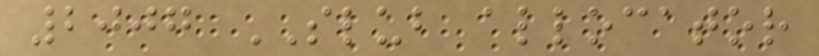2007 SLUB allocator
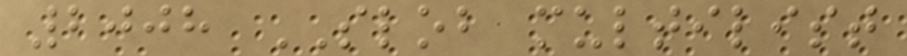2008 SLOB multilist
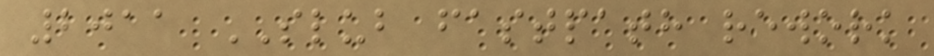2011 SLUB fastpath rework
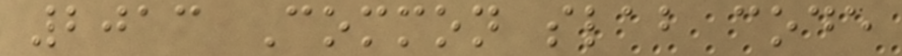2013 Common slab code
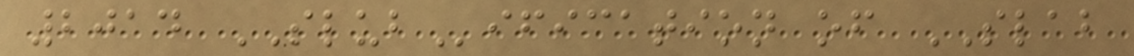2014 SLUBification of SLAB
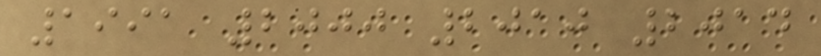1991 2000 2010 2014
